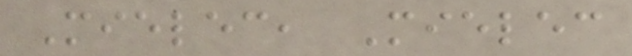Mielec, Mielec
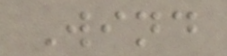Wind
